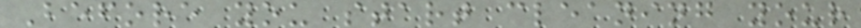Before you start cleaning your
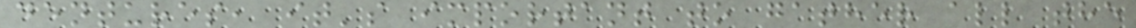dentures, it's important to gather all the
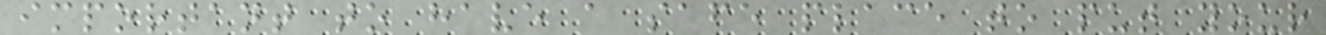important to have a safe place to put your
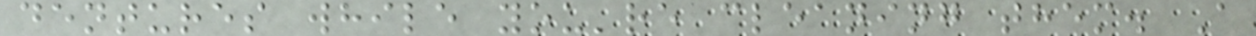dentures while you're cleaning them. A
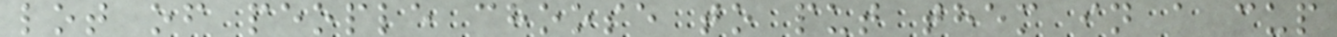lot of people choose to put them in a cup
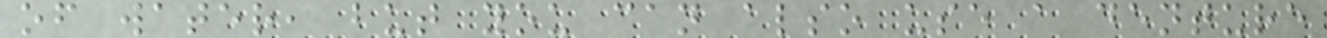of water, but you can also use a denture
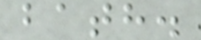bath.
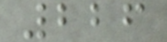226
